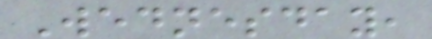Wednesday,
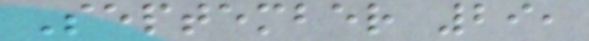September 29,
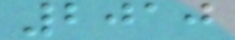2010
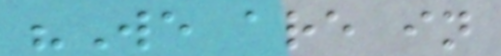"We are in
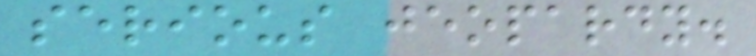serious jeopardy.
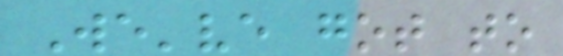We've got to
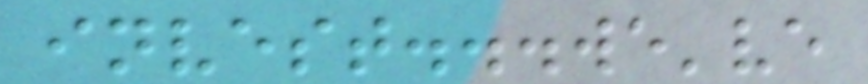invest...we've
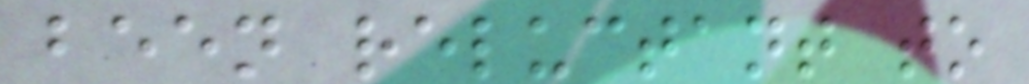been reluctant to
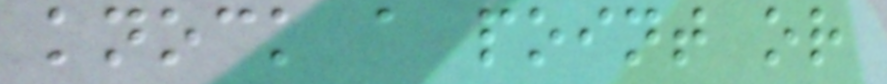knock a point or
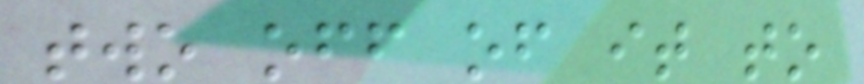two off of it to
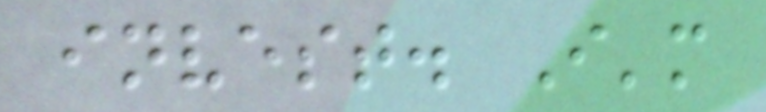invest. I'm
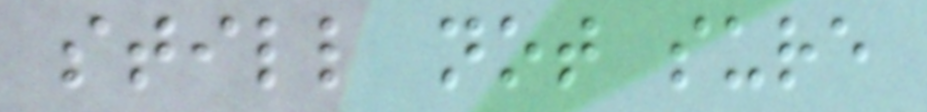still not sure
